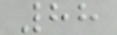88
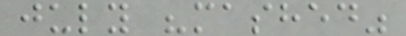july "mashed"
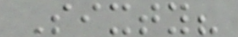Sixty?
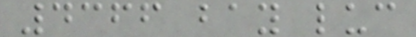4366 bay luc
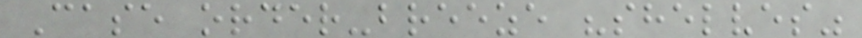Case order-breeze "shelves"
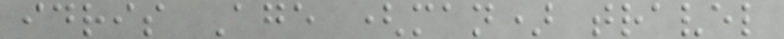idris Age (man) travel
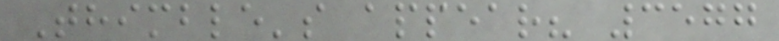Thimble's appear? 3577
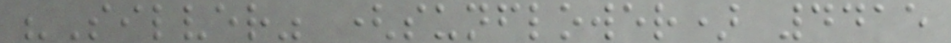"Silver" (sunflower) 4415
